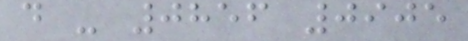d - 0856 0905
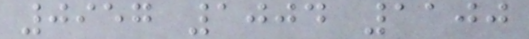0957 1004 1100
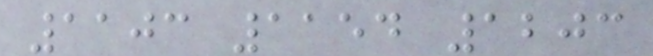1103 1154 1203
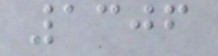1306
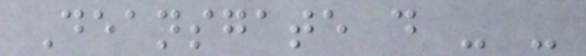Deansgate d - -
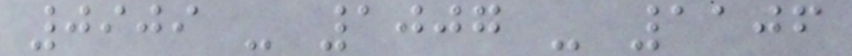0909 - 1007 - 1106
